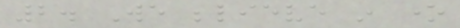2. We believe in one
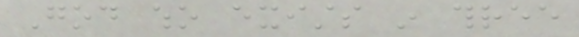God who exists in three
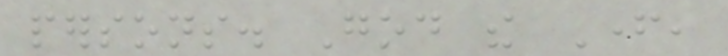persons. God the Father,
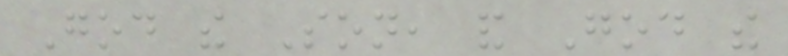God the Son, and God the
